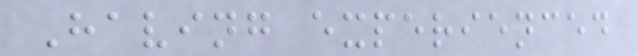Having experienced
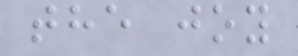the joy
